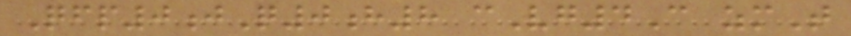Qfp0jQ0h8 cVg4C zmT
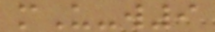mU-w9
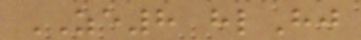ZE8 hlHj
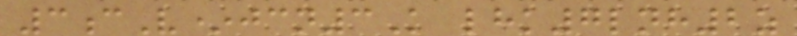3cV*jcn3K lhk7lnh2z
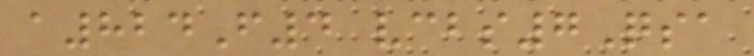a824F4 vcbs7Qsa
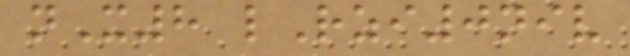nX8 lRzi0niv
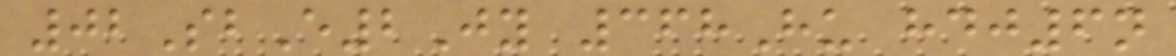02SbE2Jy 368Hu hdj6n
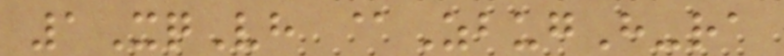1XqVh @ZbugH-ra
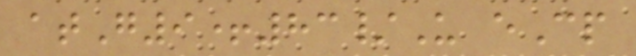atG9+83/U eCp
